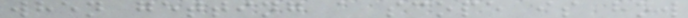when getting a scope is how
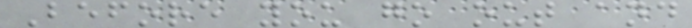Before you go out and
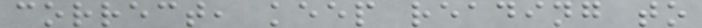correct, keep reading to
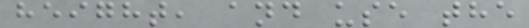height, and use the
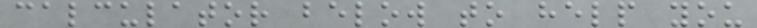calculator below to help you
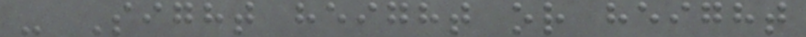- Sight height or height
